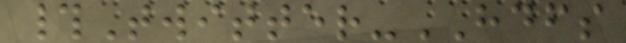#Twitter-HDFS
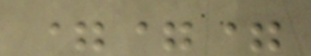===
